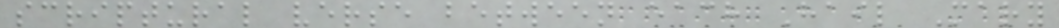scriptural verse between each Hail Mary
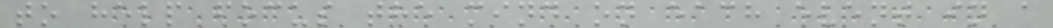to help focus the mind on each event in a
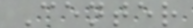Center
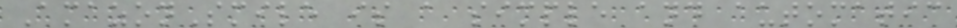AmazonSmile is a simple and automatic
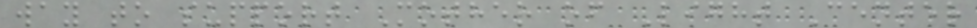way to support Mother of Light Center
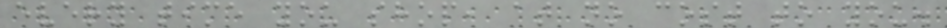every time you shop, at no cost to you.
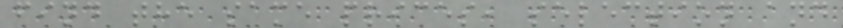find the same prices, selection and
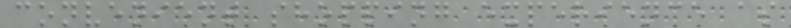convenient shopping experience as
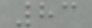83
